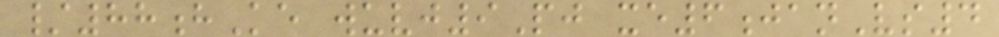/88hKe wuvj9Pj xe6janVs4
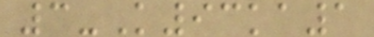3-K93ka1
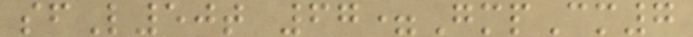sfL50t 67=GmpCm7
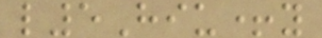l5Hiu+y
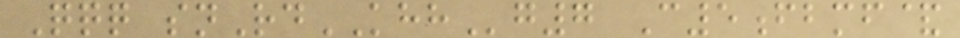Qqq snRdKHHg7 C5fbmf&
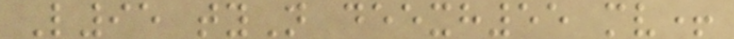L95 tyN deexh55 mv+
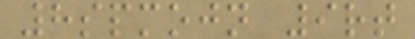8spmojn 9rt
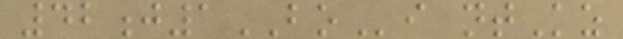42j1BOi ntKz
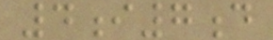4i7d
